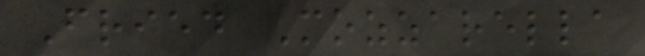Fried Mozzarella
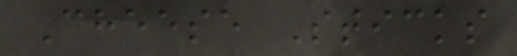Cheese Sticks
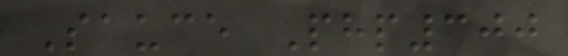Sauce Php300
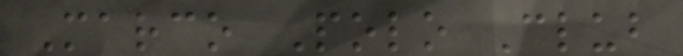Marco Polo Club
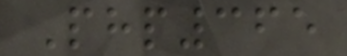Php365
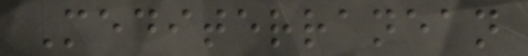Mediterranean
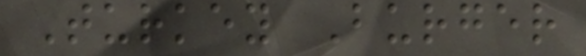Turkey Burger
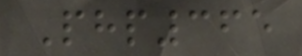Php365
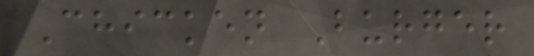Chicken Burger
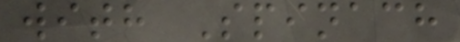with Spinach
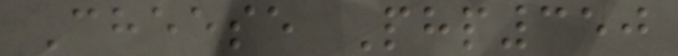Cheese Php350
